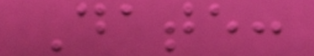Date:
